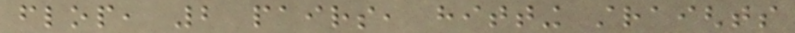flop, 2 pairs, hitting straights
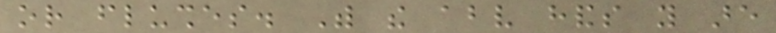or flushes. With the above hands you are
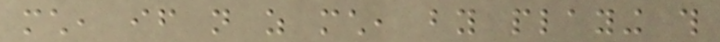much, if not as much, by playing this
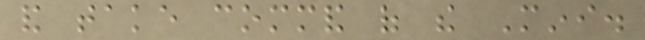and take command of the Mini.
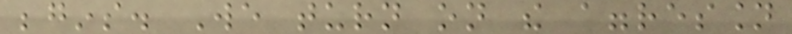begins. We turn on the aggression
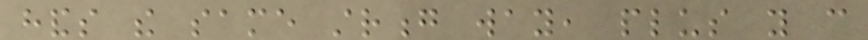hands the same strong way, plus you can
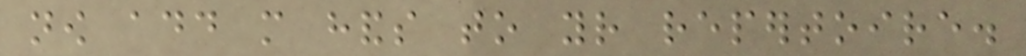now add more hands to your repertoire.
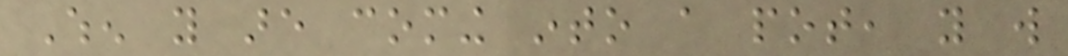When you are coming into a pot, you will
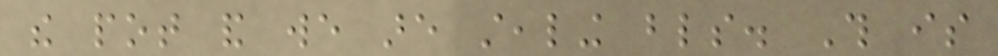the pot and we are stealing blinds. This is
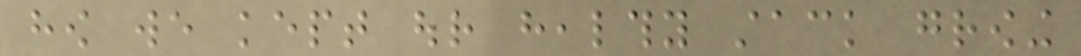how we kept our healthy stack growing
